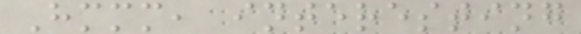Hmmm, interesting
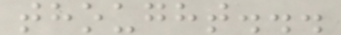thought...
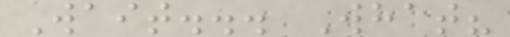Wait... What?
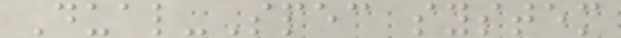Dual-Spec system
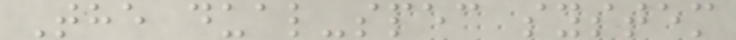The dual-spec system
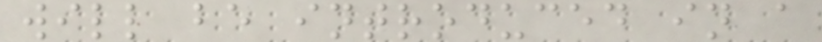will be introduced in a
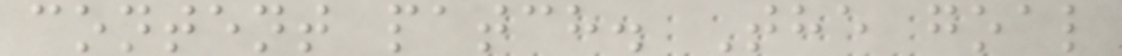content patch. The goal
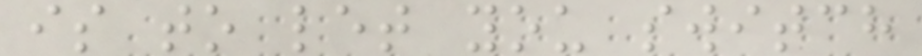is to let you switch
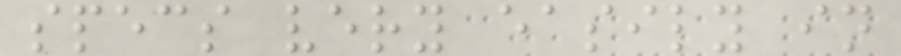specs very easily in
